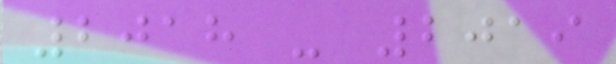2018 - 2019
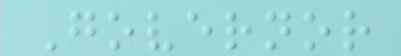Governor
